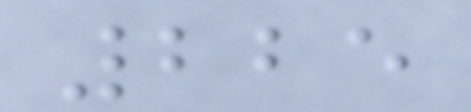225
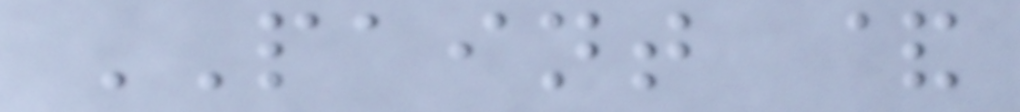PAINT &
